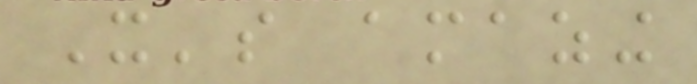It's amazing
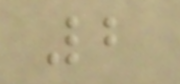2
